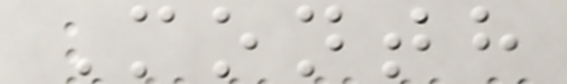Month
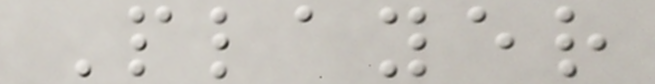Player
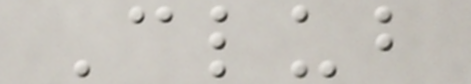Club
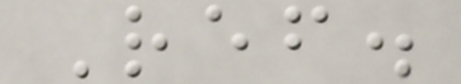Ref.
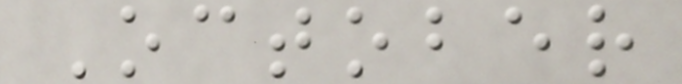October
